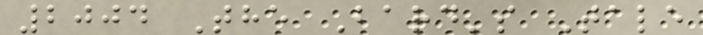2004 The Bard's Tale
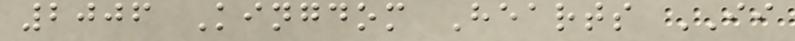2006 Kingdom Hearts II
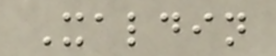Xaldin
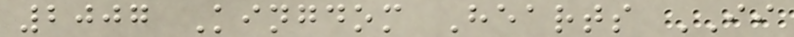2007 Kingdom Hearts II
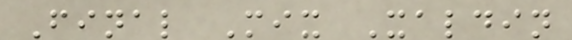Final Mix Xaldin
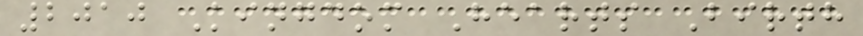2010 Kingdom Hearts Birth
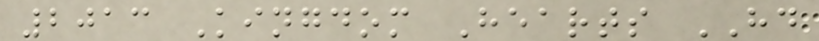2013 Kingdom Hearts HD
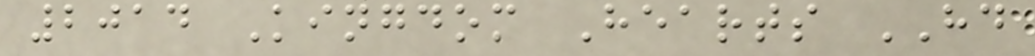2014 Kingdom Hearts HD
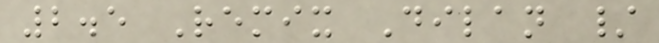2.5 Remix Dilan /
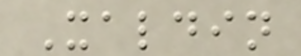Xaldin
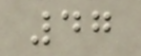47
